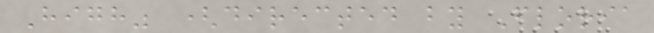High" (directed by Floria
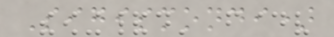Sigismondi)
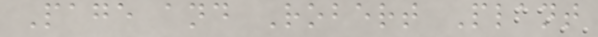Page and Robert Plant
